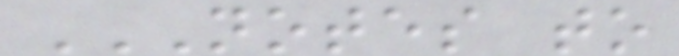NOTES TO
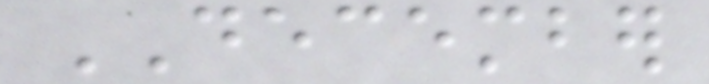DECEMBER
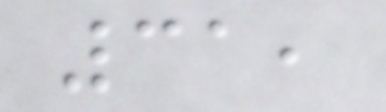31,
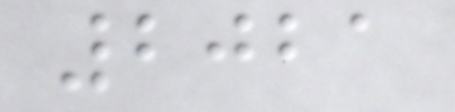2021
